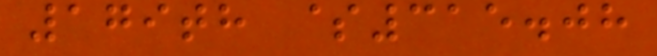179th $315.08
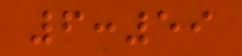6:59
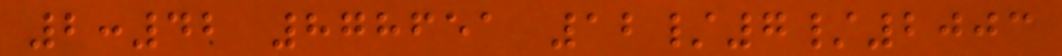2:42 878651 12/7/2003
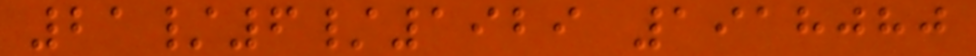21/6/1929 1918080
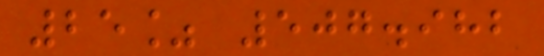25% 507.982
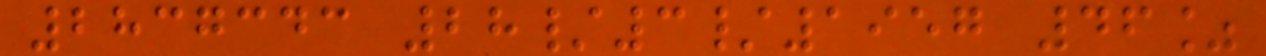2837343 28/3/1957 46%
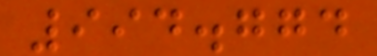994.774
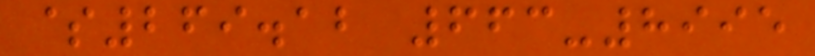$269.12 663-8995
